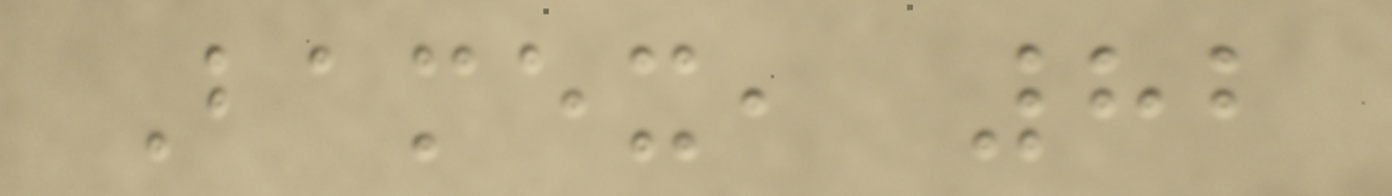Bamex, 82
